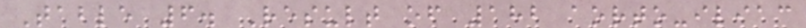Table 6. Result of 182 aorto-iliac
